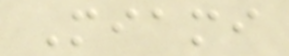Miami
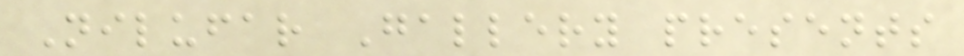Nilufar Gallery presents
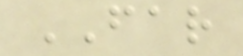FAR
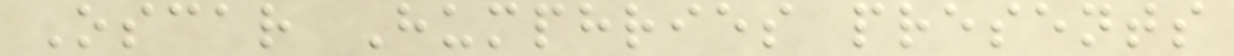Oscar Humphries presents
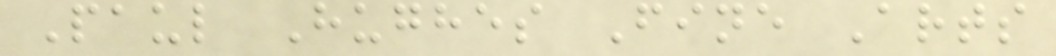Paul Hughes Fine Arts
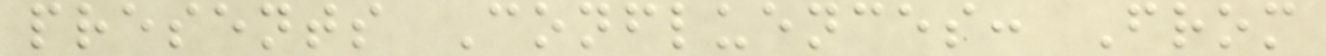presents Confluences: From
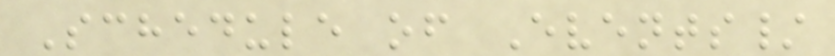Schedule of Events/
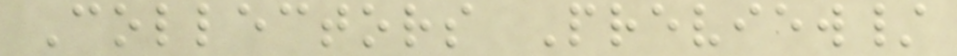Collectors Preview/
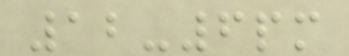12-6pm
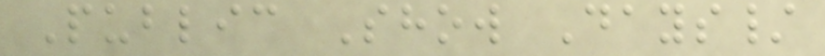Public Show Days/
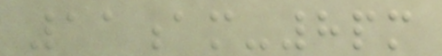11am-8pm
